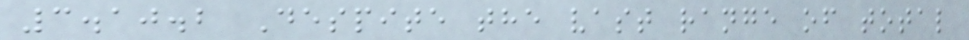3.10.2 Despite the vast range of total
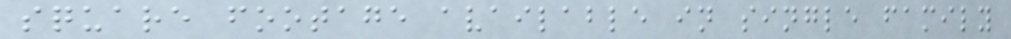square footage available in single family
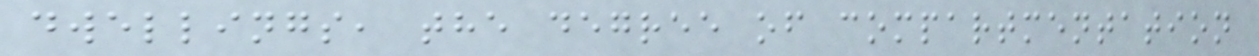dwellings, the degree of compartmentation
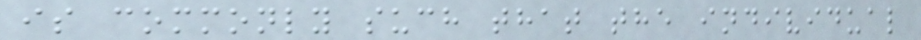is commonly such that the individual
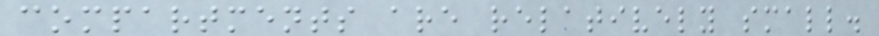compartments are relatively small.
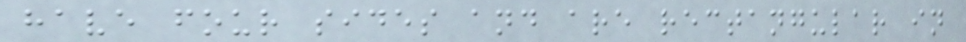have four sides and are rectangular in
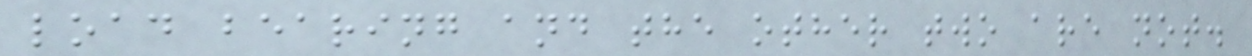load bearing and the other two are not.
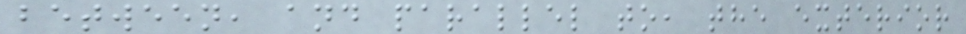between, and parallel to, the exterior
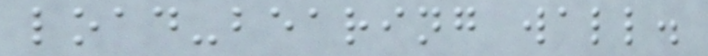load-bearing wall.
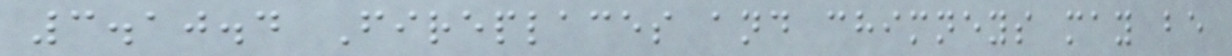3.10.4 Fireplaces and chimneys may be
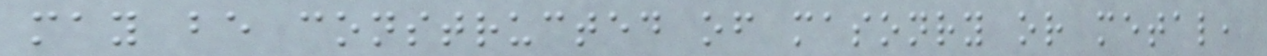may be constructed of masonry or metal,
